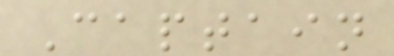Captain
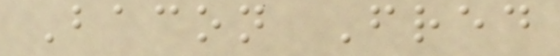Bacon Fred
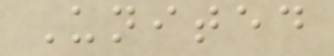United
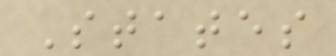States
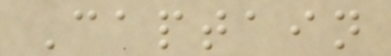Captain
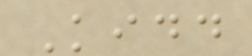Kidd
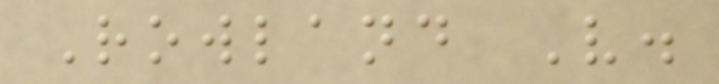Rowland V.
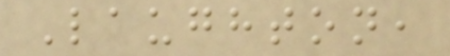Laughton,
